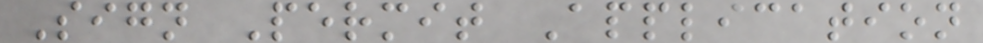Sign Permit Application
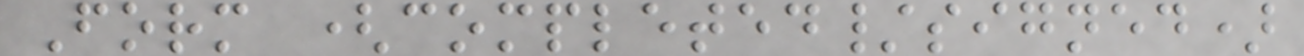Form (completed/signed)
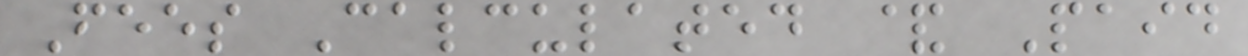Fees Calculated & Paid
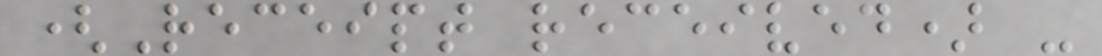(Receipt received) -
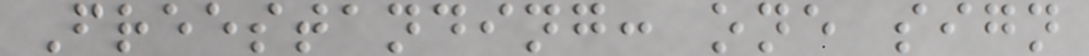Freestanding: one sign
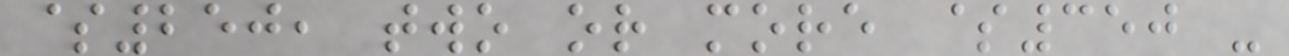$250, two or more $350 -
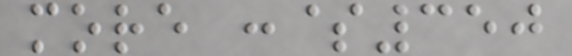more :$350
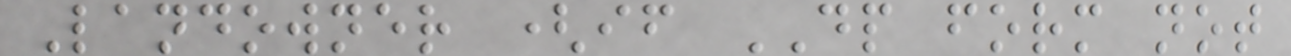Landowner (if DP form not
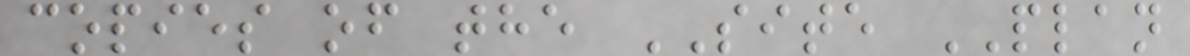copies of the SITE PLAN
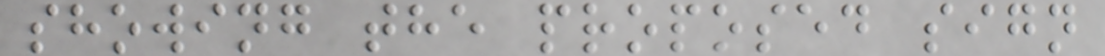showing the proposed sign
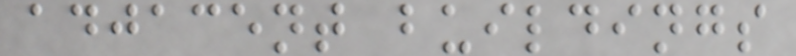adjacent buildings
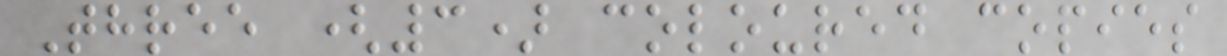Three (3) coloured copies
